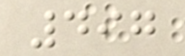497
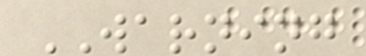WARNING
